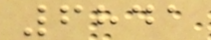6841
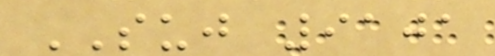SUJ 9101
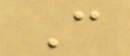C
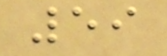59
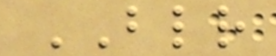BLR
